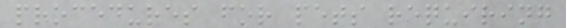procedures for pets requiring
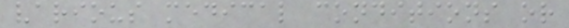various medical conditions or
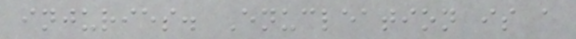injuries. Enucleation is a
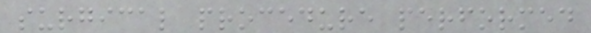surgical procedure performed
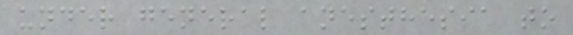under general anesthesia to
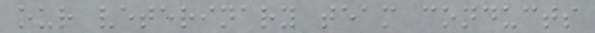our veterinary team conducts
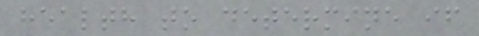health to determine if
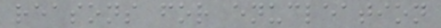reasons for enucleation
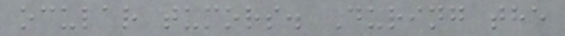ocular tumors. During the
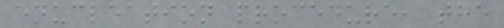enucleation procedure, the
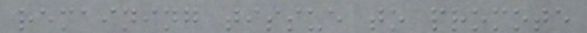remaining tissue to promote
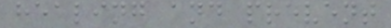healing and prevent
